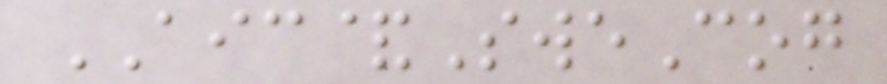AIC&SweCog
